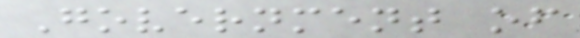Government of
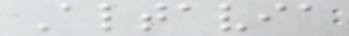Altavia
